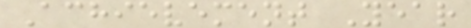Achievement Year
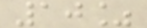10%
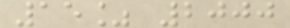15% 2000
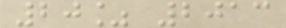20% 2013
